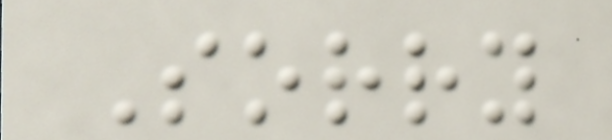Sorry
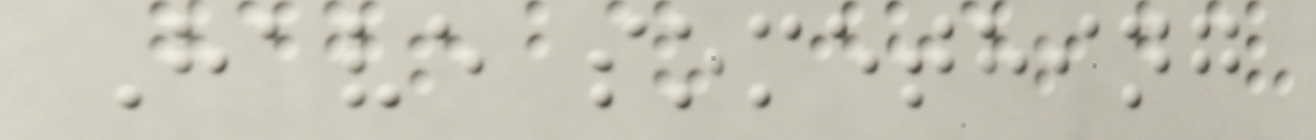Have something
